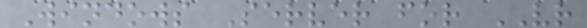Windows Server for VR
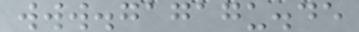www.gagagu.de
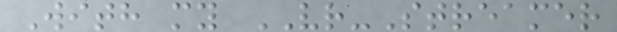With my VR-Streamer
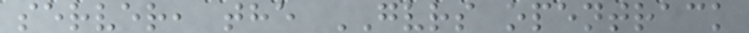server, the GVRS opentrack
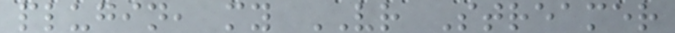plugin, my VR Streamer
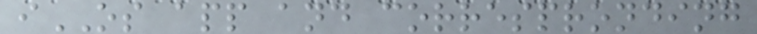iOS app and correspronding
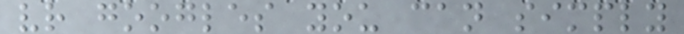vr googles you can simply
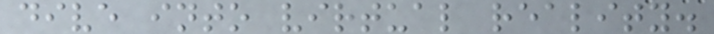dive into virtual reality.
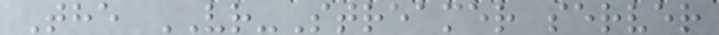The VR-Streamer server
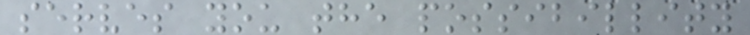serves you the possibillity
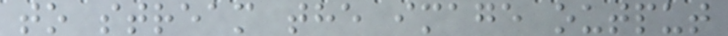to stream the image output
